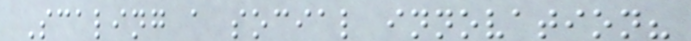Scaling a social innovation?
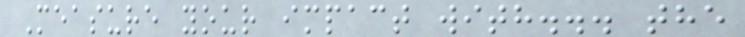Measure your impact with... the
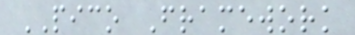PICO Framework
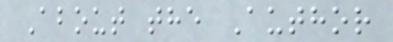About the Author
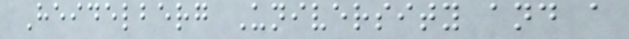Heidelberg University and a
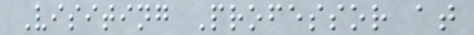Visiting Professor at
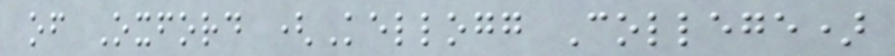of Oxford (Kellogg College)
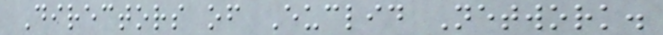Directors of Euclid Network.
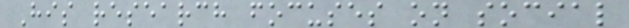His research focuses on social
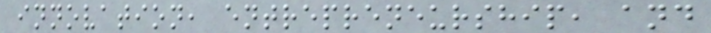innovation, entrepreneurship, and
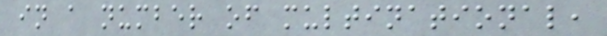in a number of multinational,
